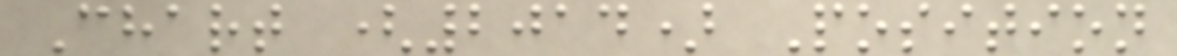Chart (2014) Position
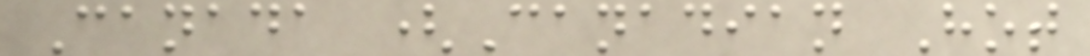Canada (Canadian Hot
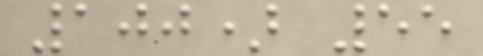100) 55
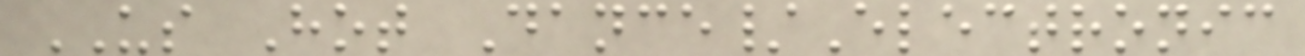US Hot Dance/Electronic
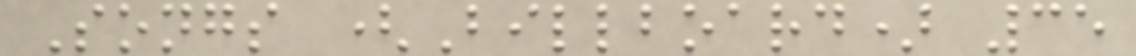Songs (Billboard) 35
